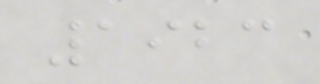1923
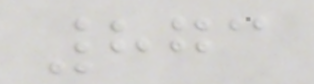873
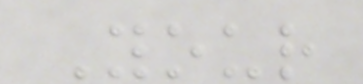Your
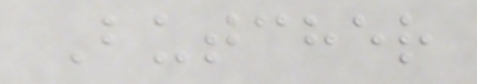Butcher
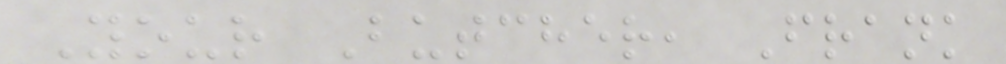Your Butcher, Frank
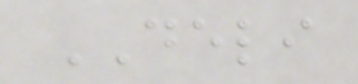DELI
